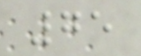75
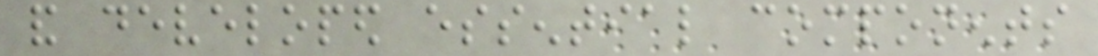and developed essential components
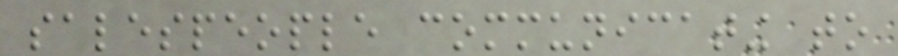salespeople communicating to
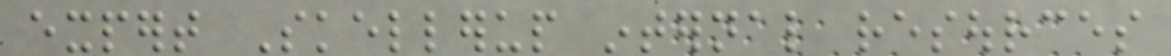expert Skellerup internal resources
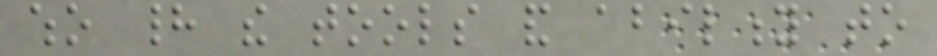who had the tools and ability to
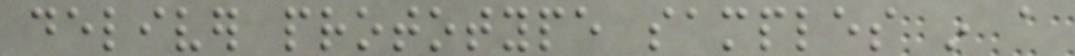deliver prototype samples in a
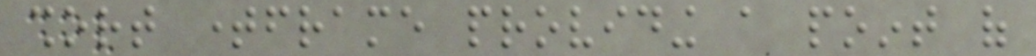short timeframe providing a point of
